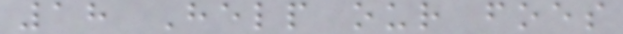18 Help our foes
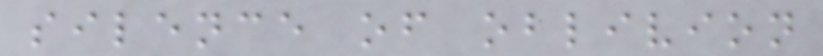silence of oblivion
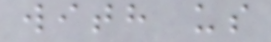with us
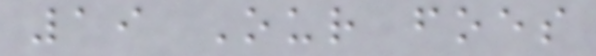19 Our foes
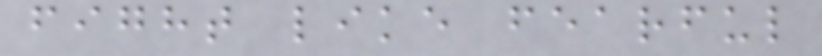fight like fearful
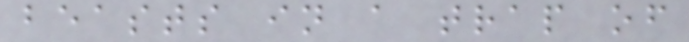beasts in a trap of
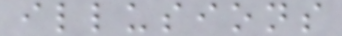illusions
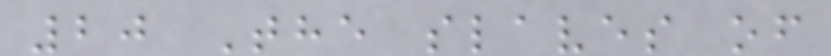20 The slaves of
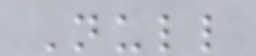Null
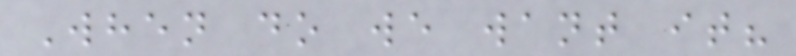When do we want it?
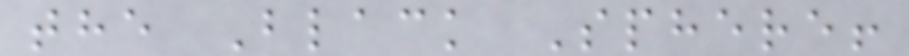the Black Sphere!
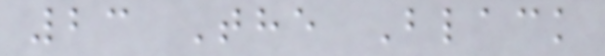23 The Black
